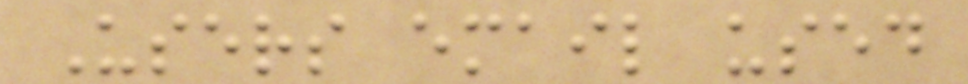Users email used
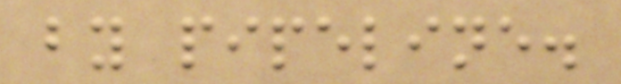by pipeline.
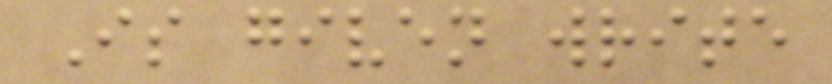Is given write
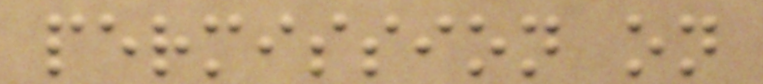permission on
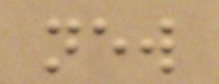new
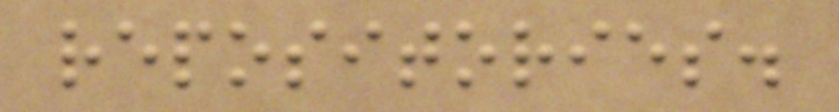repositories.
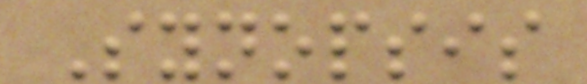Synopsis
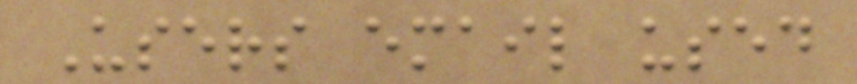Users email used
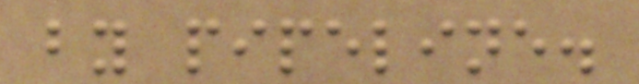by pipeline.
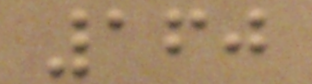160
